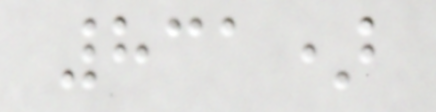831)
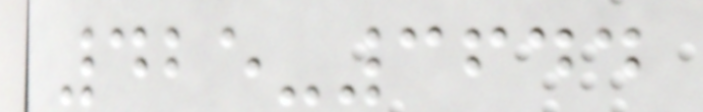425-3644
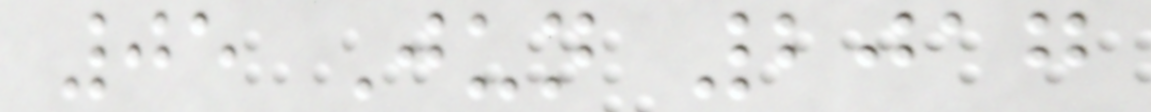05 Jun 2017
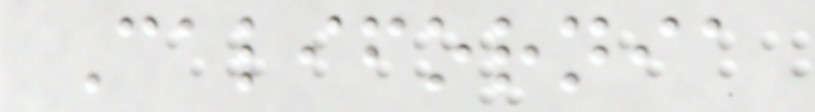California
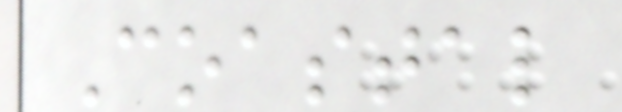Coastal
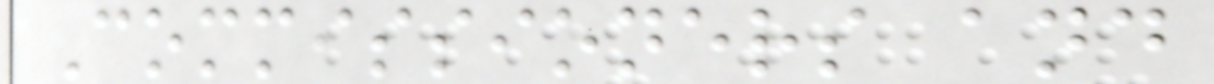Commissioners and
